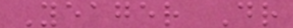Yeager Dr
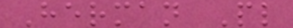Herman Pl
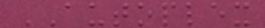AUTOPLEX
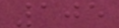105
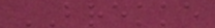BREKKE
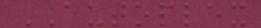AUTOPLEX
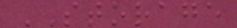STORAGE
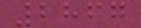2867
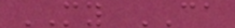MY CA
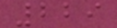229
